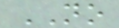NO
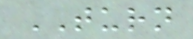TURN
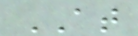AT
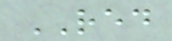RED
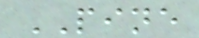PINE
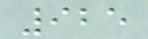925
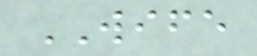WIFE
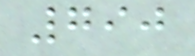790
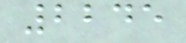2245
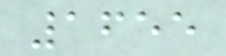1655
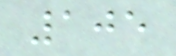105
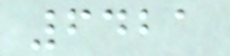6421
